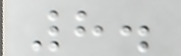8.
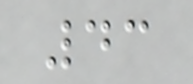43
